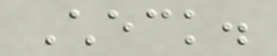Check.
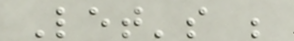Let's be
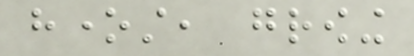honest, growing
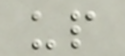up
